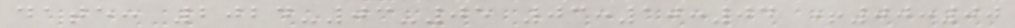date: 2024-03-05 03:10:04 +00:00
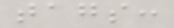tags:
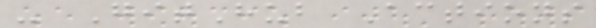- GitHub Actions
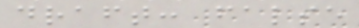draft: false
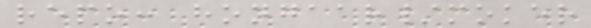repo: hongaar/moker
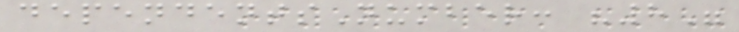dependentsNumber: "8"
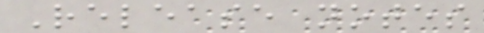Release notes
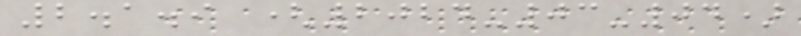2.1.9 (2024-03-04)
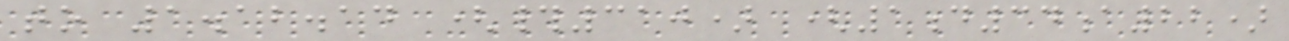to 1.12.14 (#310) (1d34a22)
